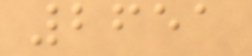2651
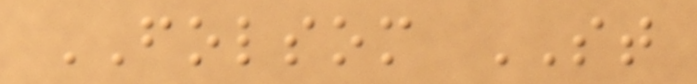FOLSOM ST
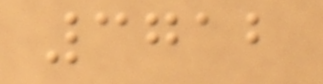3712
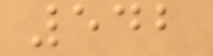542
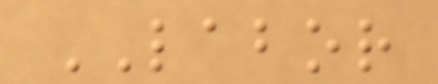LABOR
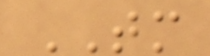TM
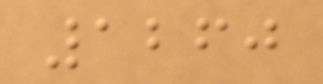1260
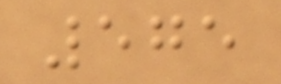575
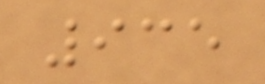935
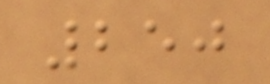250
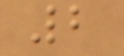2
